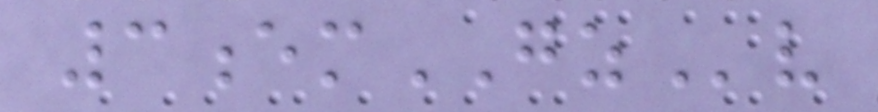3emGZv
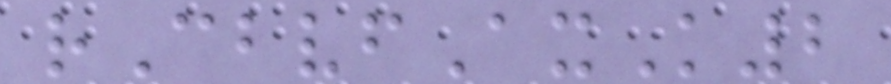rCbvfAxK2
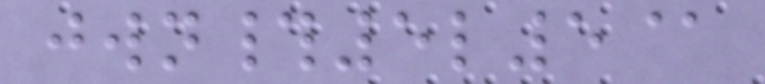jwn#5l5@
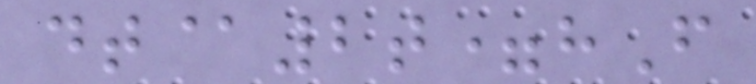dt@2t=hF
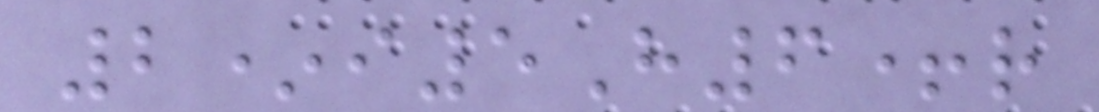2*i5H6+r
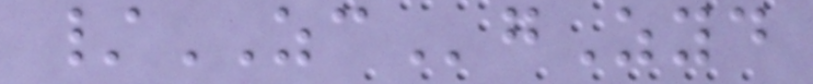/ZCgZyd
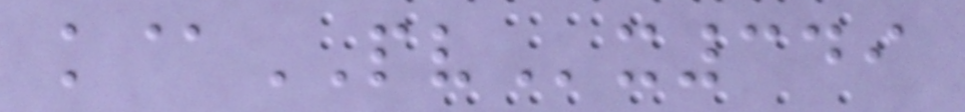k@PVx349
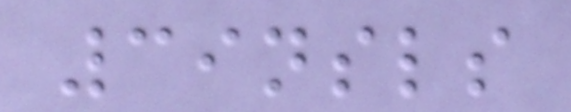39nsls
